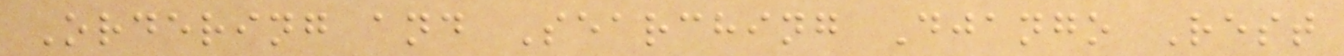Ordering and Searching Django Rest
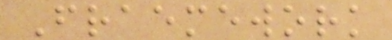Fraemework
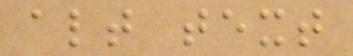alt text
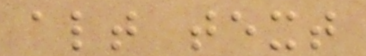alt text
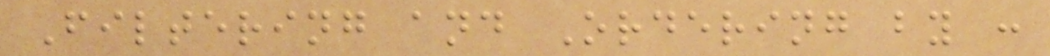Filtering and Ordering by :
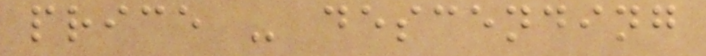price - descending
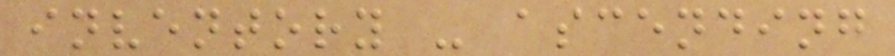inventory - ascending
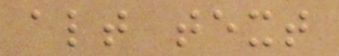alt text
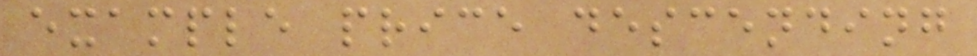example price descending
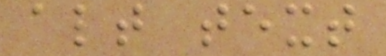alt text
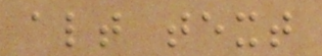alt text
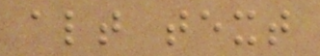alt text
